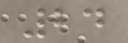24
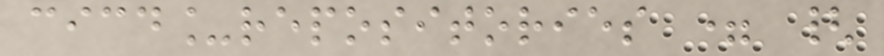cicd_repositories = {
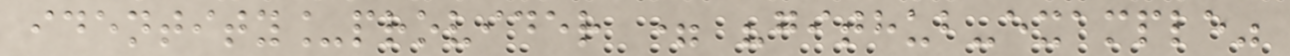identity_provider = "github-example"
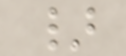}
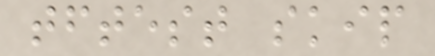tftest skip
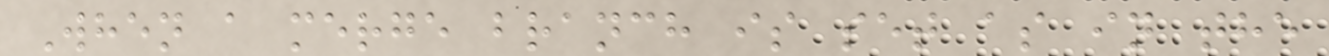When a merge branch is set as in the
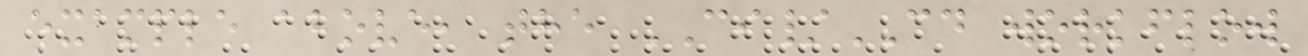example above, the CI/CD workflow
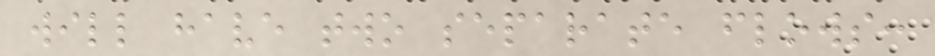will have two separate flows:
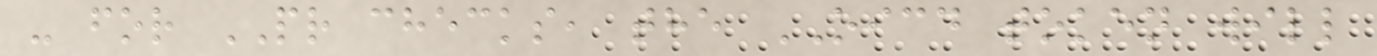- for PR checks, the OICD token will
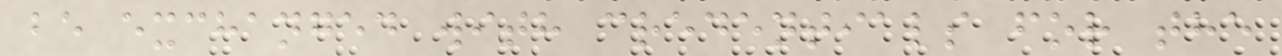be exchanged with credentials for the
